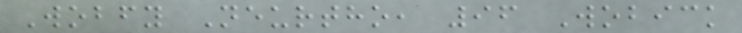Wobfy Neurtho, 96 Wobick
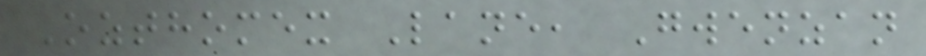Ozthomex Lane, Gwenzan
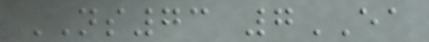NS73 7EA
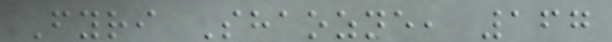Fyri Shaozne, 167
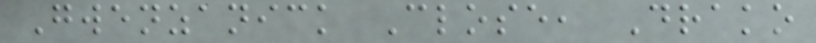Gwenzanick Close, Drako
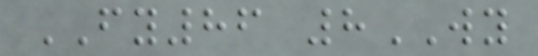FY86 8WY
